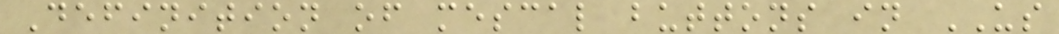Definition of mescal buttons in US
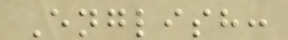English:
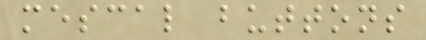mescal buttons
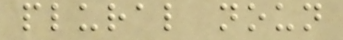plural noun
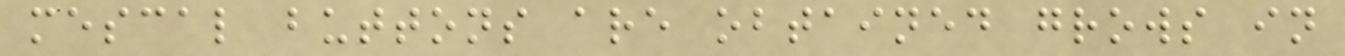mescal buttons are obtained grows in
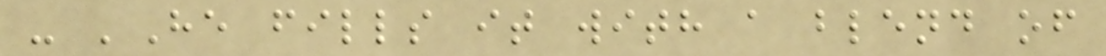- 'He fills it with a blend of
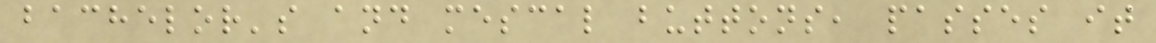bachelor's and mescal buttons, passes it
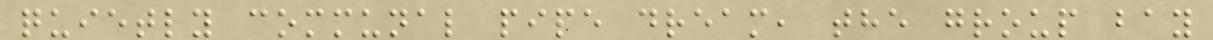quietly communal pipe dream, the group bay
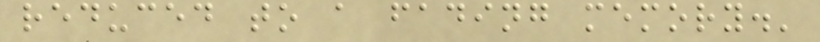reduced to a fading memory.'
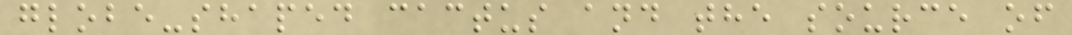globe-shaped cactus and the source of
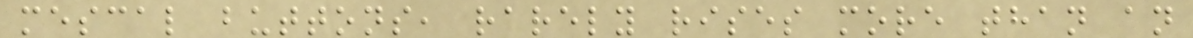mescal buttons, rarely rises more than an
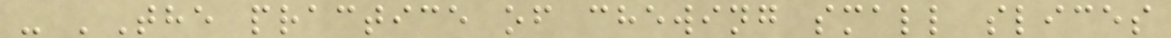- 'The practice of chewing small slices
